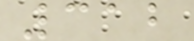312
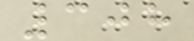308
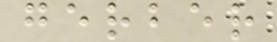gerber
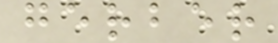gerber
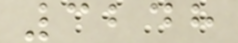3248
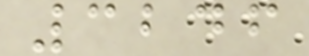3246
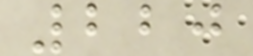220
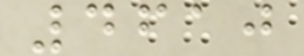4610
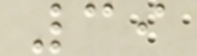39
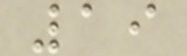19
